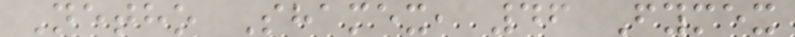Netho Shamex, 46 Fymex
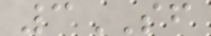3SF
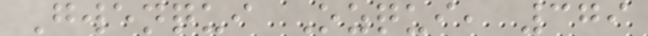Gwenqui Ozqui, 379
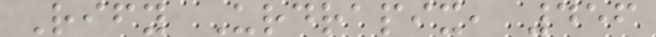Rify Urdrapix, 456
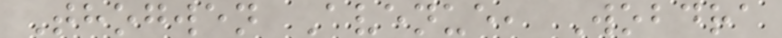Thogwen Avenue, Wobdra
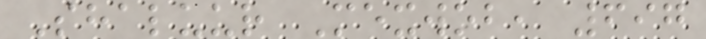Shaluur Mexwob, 697
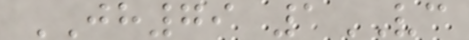JH79 1VC
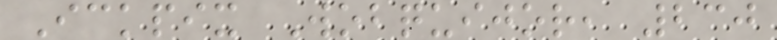Ickpix Wobquijor, 230
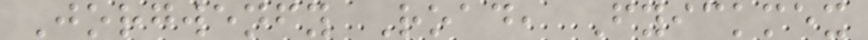Jorgwenfy Road, Fyickmex
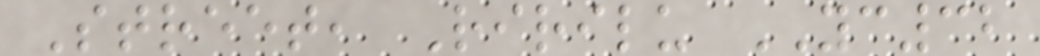Street, Ririlu YC32
